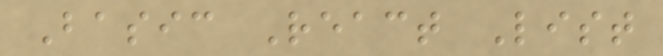Basic React List
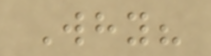Why?
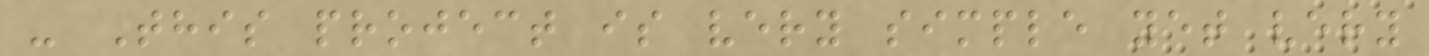- This project is very simple yet very
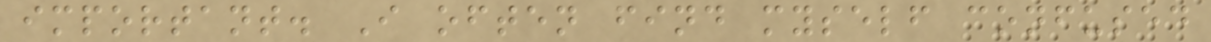important. I often find myself confused
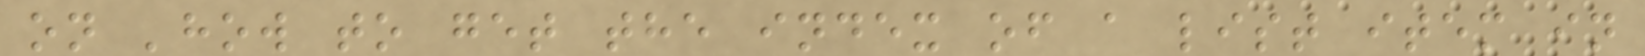on 'how to get the index of a list item in
